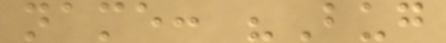name: "Bug
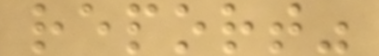report"
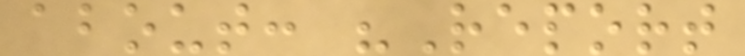about: "Report
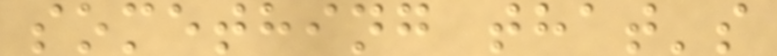something that's
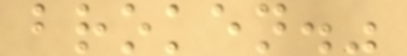broken."
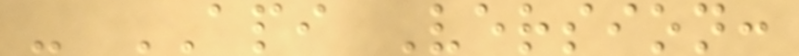- API Version:
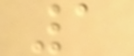1
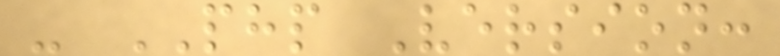- PHP Version:
